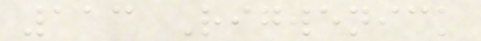113 Rigwenick
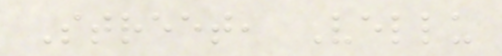Street, Vellu
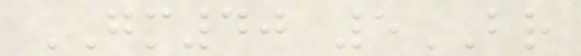GM40 5BR
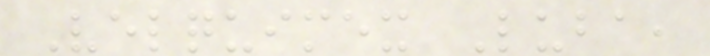Velquimex Luba,
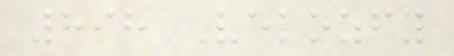898 Velozfy
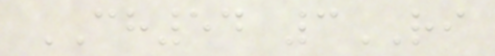CH54 3RI
